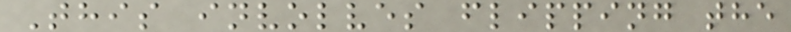This involves flipping the
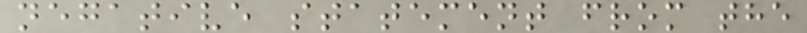negative statement from the
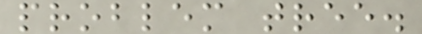problem tree.
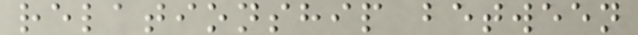relationship between
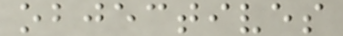objectives
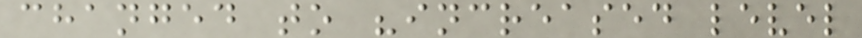changed to "increased level
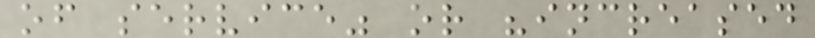of service" or "increased
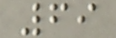69
